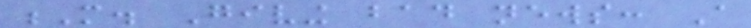M. Giving bad news: A
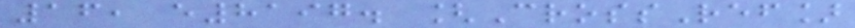16, e8197. [CrossRef]
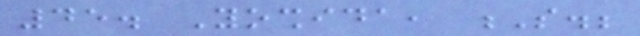45. Yoshida, S.;
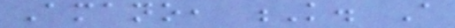Amano, K. A
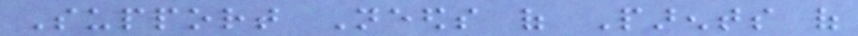Support Needs of Parents of
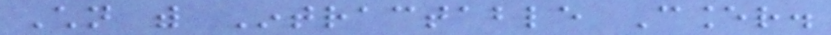Children with Intractable Cancer.
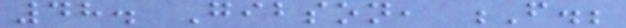48. Gibson, F.;
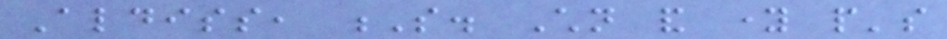Aldiss, S. Children and young people's
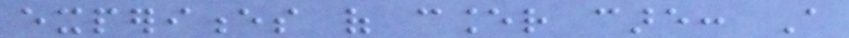experiences of cancer care: A
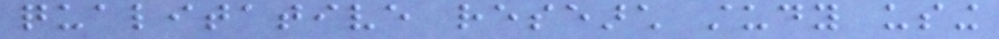qualitative research study using
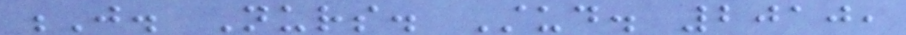J. Nurs. Stud. 2010,
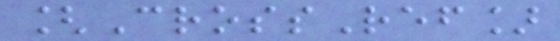[CrossRef]
